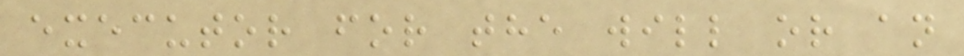executor for the will or an
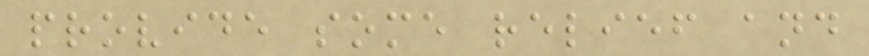provide some relief and
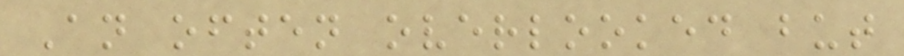An often overlooked but
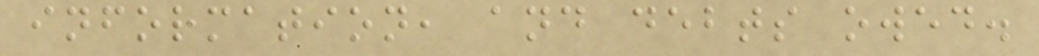information, and debts owed.
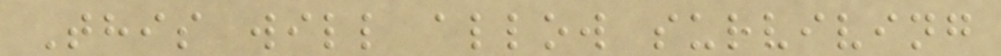This will allow surviving
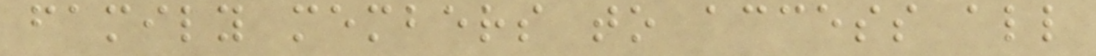family members to access all
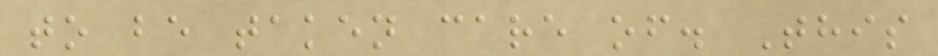to be taken care of. This
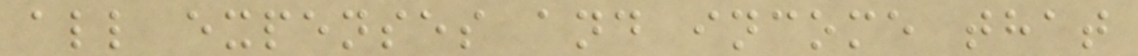all expenses and income that
